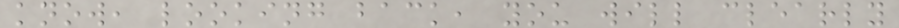know, looking back, you will clearly
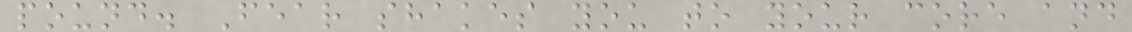pound. Fear shakes you to your core and
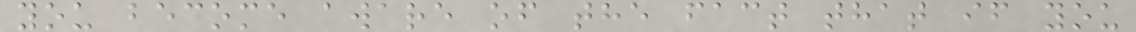you become aware of the fact that if you
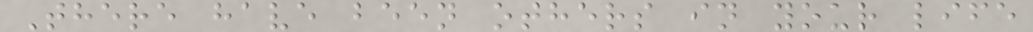There have been others in your life
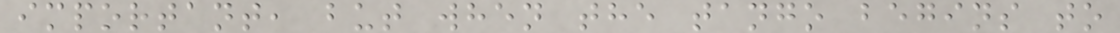important, but when the tango begins to
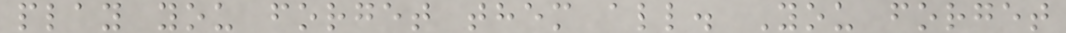play you forget them all. You forget
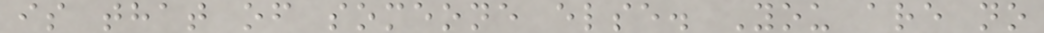is that of someone else. You are no
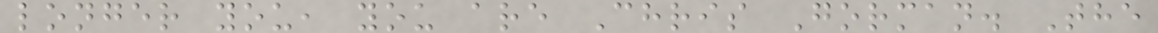longer you, you are Chris Gorman. The
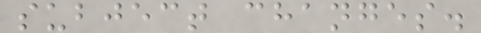subject changes.
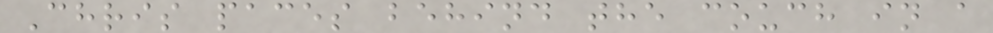Chris paces behind the couch in a
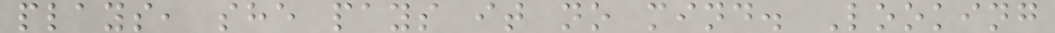plays, she pays it no mind. Looking
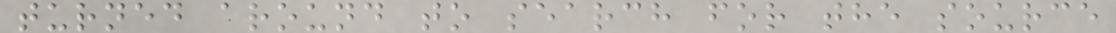turned around to search for the source
